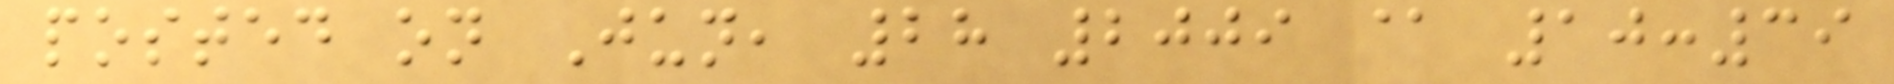posted on Jun, 28 2009 @ 10:39
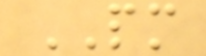PM
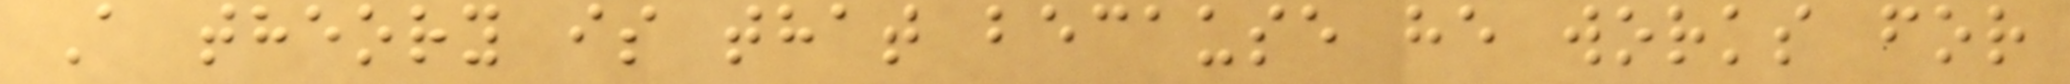A theory is that because he works for
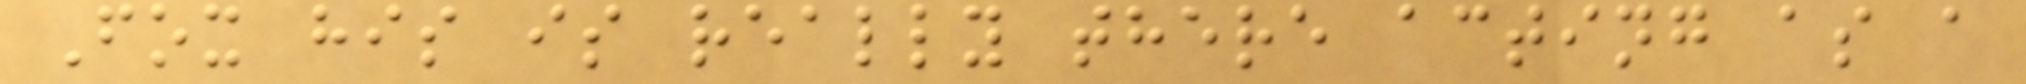Fox his is really there acting as a
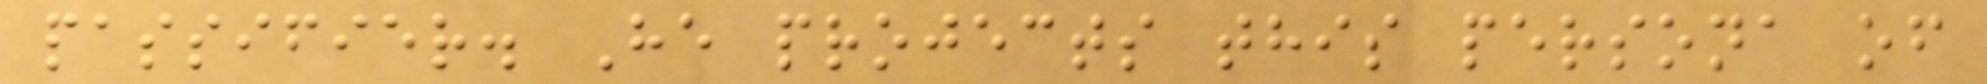passifier. He projects this persona of
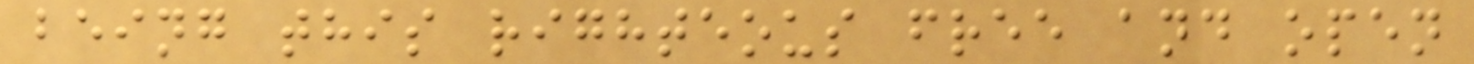being this righteous free and open
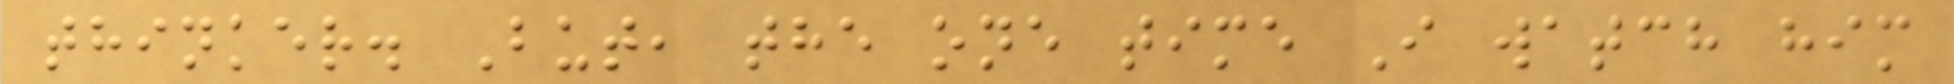thinker. But, the one time I watch him
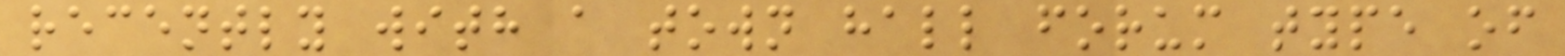recently with a town hall forum type of
